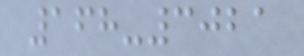168-3021
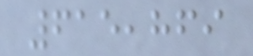615,869
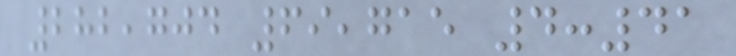282,704 69,715 4:41
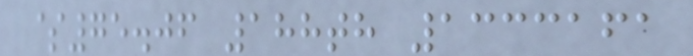$75.06 188th 1333161
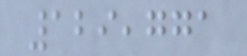129,771
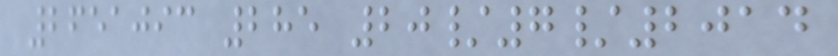2651093 285 20/7/2014
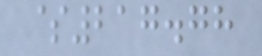$217.78
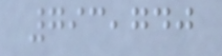793,740
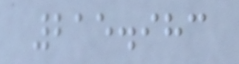215.983
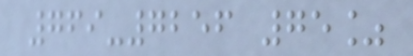769-7256 75%
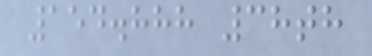154.888 38th
